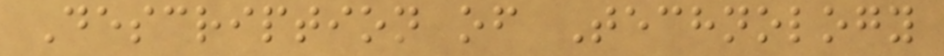Description of Technology
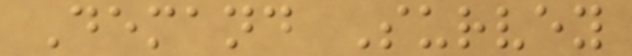Demand Survey
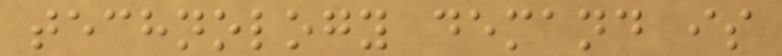technology demand is
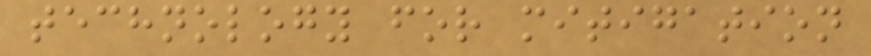technology for mitigation
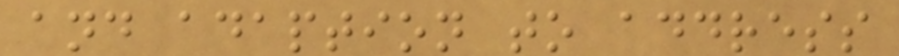and adaption to address
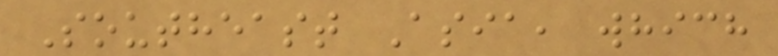Southeast Asia, which
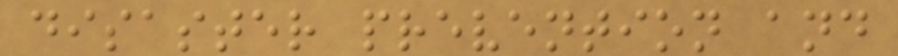disaster prevention and
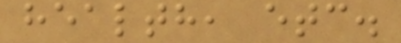health, etc.
